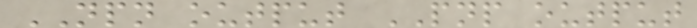NPN output PNP output
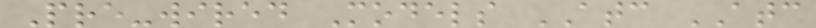Pre-wired Models ATC ATC
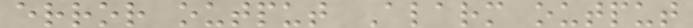error output Alarm output
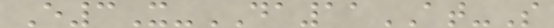E3X-DA11AT-S
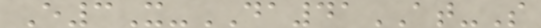E3X-DA41AT-S
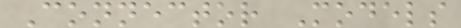Connector Models
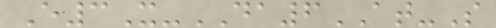E3X-DA6AT-S
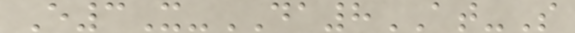E3X-DA8AT-S
